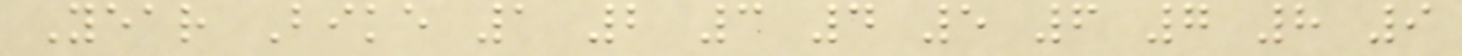Year Bike 1 2 3 4 5 6 7 8 9
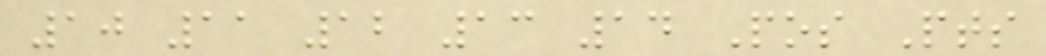10 11 12 13 14 Pos Pts
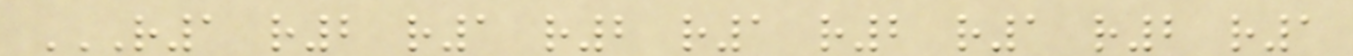R1 R2 R1 R2 R1 R2 R1 R2 R1
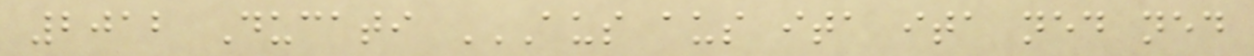2012 Ducati AUS AUS ITA ITA NED NED
